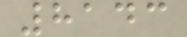8143
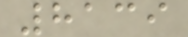8139
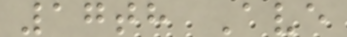17th Ave
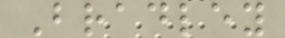Bradley
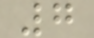7
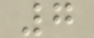7
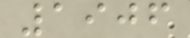1906
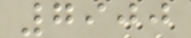7900
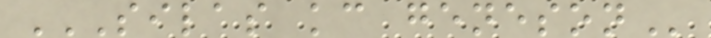SILAS KC GENESON
